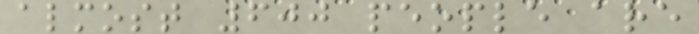almost 600 people are
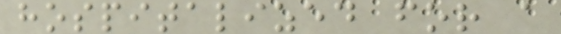hospitalized for a
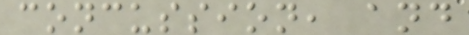concussion, and
